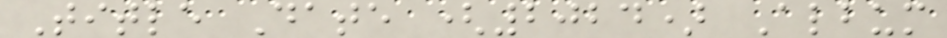Title Date (2024) Album
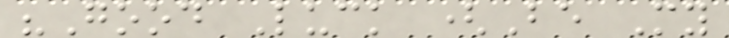"Good Luck (Be My
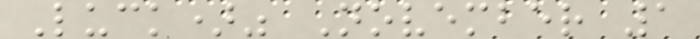Luck)" November 1
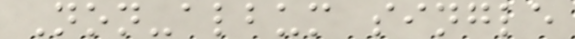Non-album single
